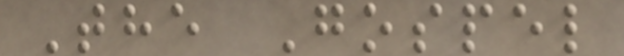The Gospel
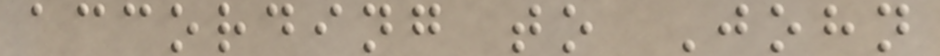according to John
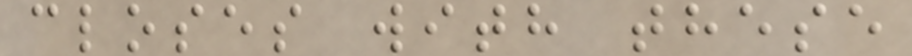closes with these
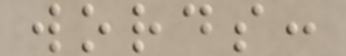words:
